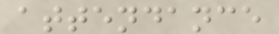attendance
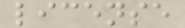license
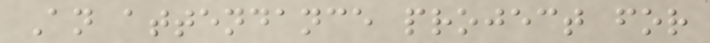An attendance project for
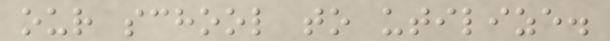our school to utilize.
